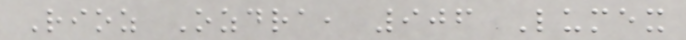Rioz Ozdra, 906 Lumex
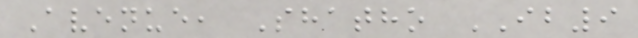Avenue, Shatho IB9
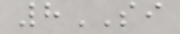8SI
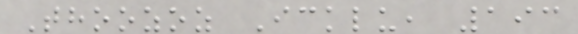Thoozoz Icklu, 193
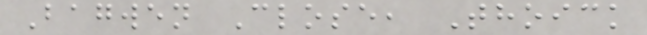Bagwen Close, Thoick
